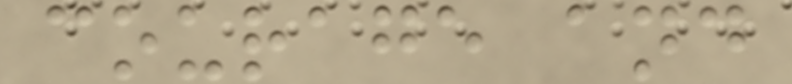courage and
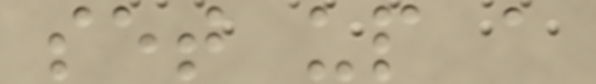set up a
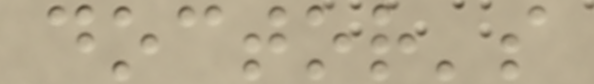doctor's
